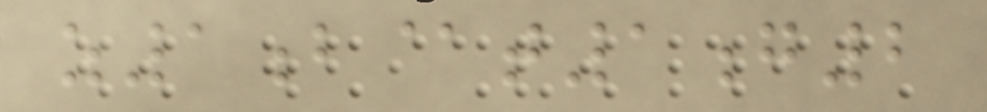z1b@t1g2
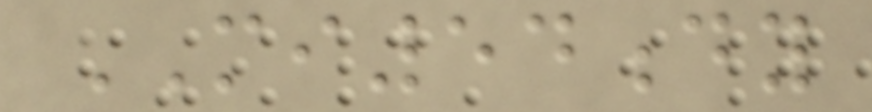MI54dy
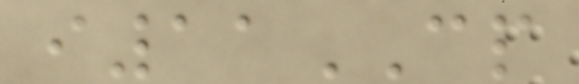i11CP
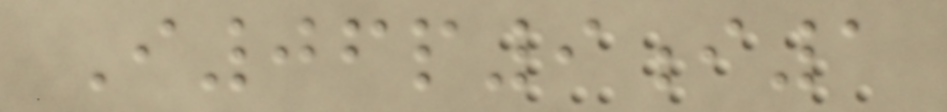I06p9i1
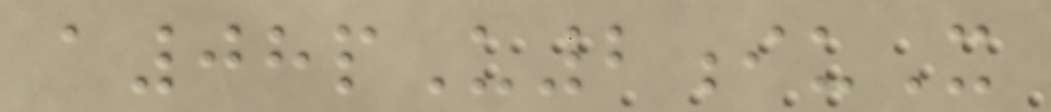a08pU2iuX
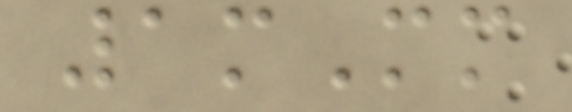1mMm
